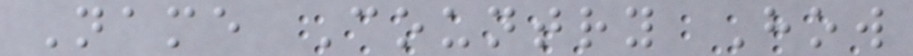Name Country How
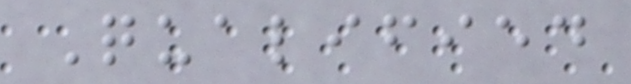Qualified
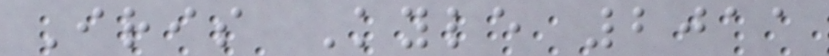Iris Kyle 2011
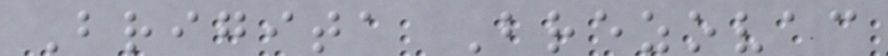Brigita Brezovac
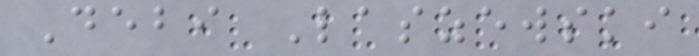Debi Laszewski
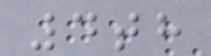4th
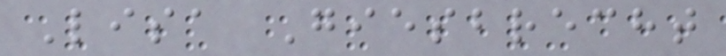Lisa Giesbrecht
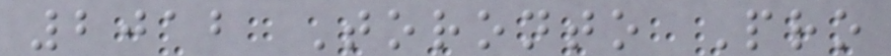2012 Toronto Pro
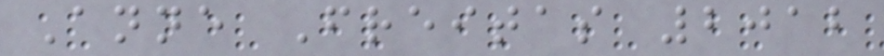Anne Freitas 2012
